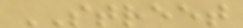STREET
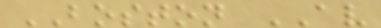BOSTON AV
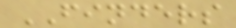FINDERS
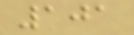101
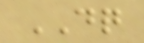DQ
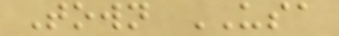Town USA
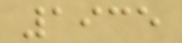1935
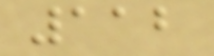112
